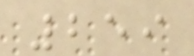259
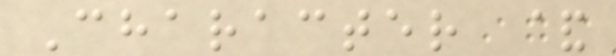Character &
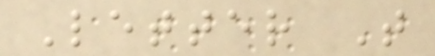Letter T
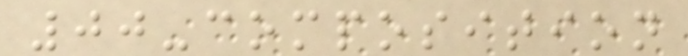00-composition
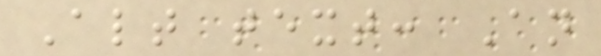Alt text: An
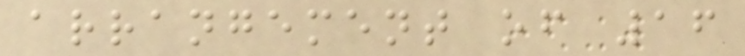arrangement of 16
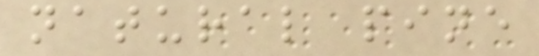natural pine
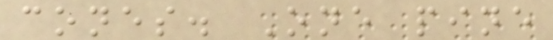cones. One pine
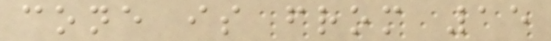cone is from 15
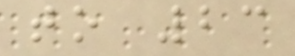to 23
